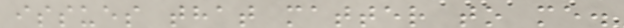issues that matter to me.
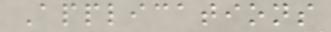Applications
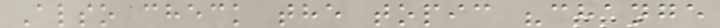Also check the topic "change
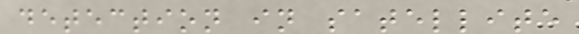detection in satellite
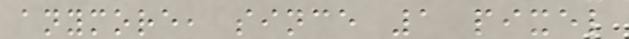anymore, since 1 pixel
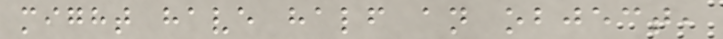might have half an object,
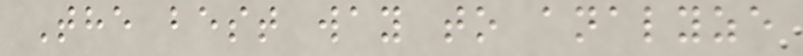The best way to analyze
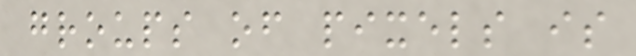groups of pixels is
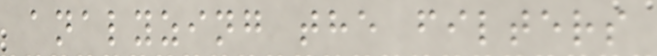analyzing the filters
